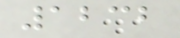1232
